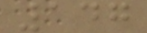147
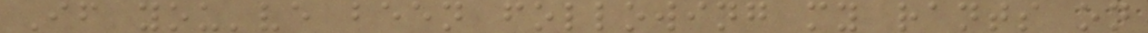If you've been following my rants on
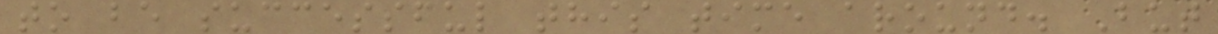to be successful this time around. But
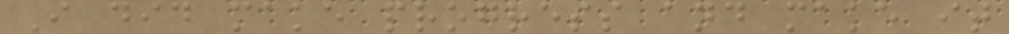I did make progress and make it
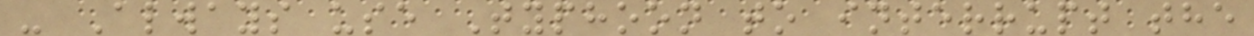- Always use Typhoon to interrupt the
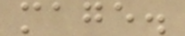mage.
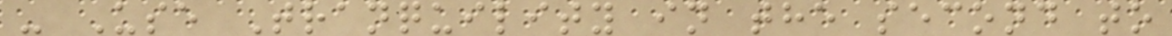- Use Tranquility in the second to
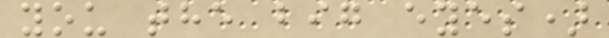you the big eyes)
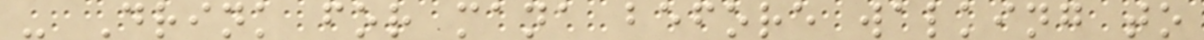- Drink for mana before walking to
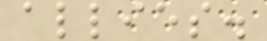allies.
